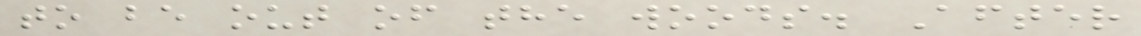to be out of the woods. After
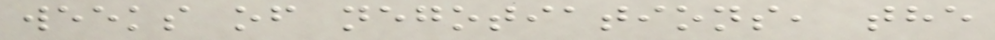weeks of negotiations, the
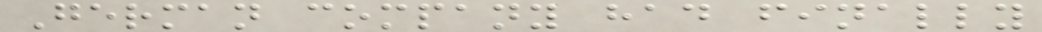German company had finally
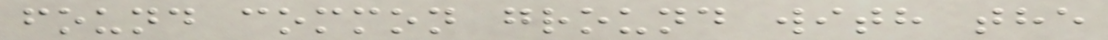found common ground with the
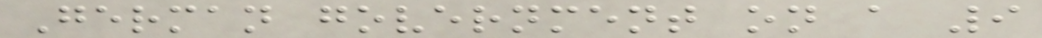German government on a 9
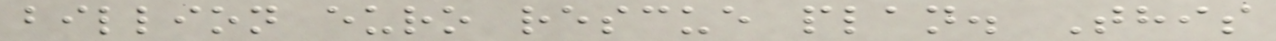billion euro rescue plan. This
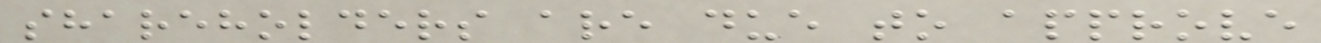shareholders are due to approve
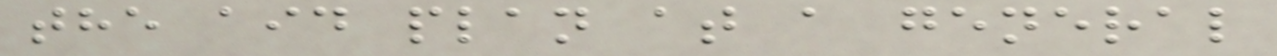the aid plan at a general
